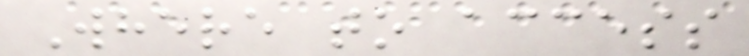Where to access
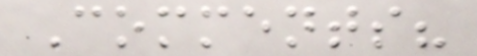Comments?
